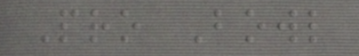Pro Bowl
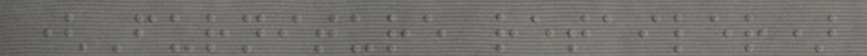(Furniture retailer)
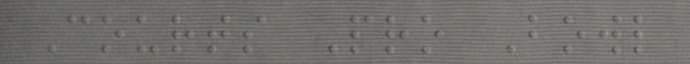Courts Pro Bowl
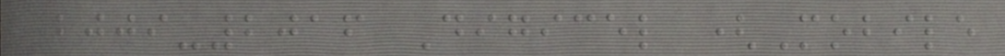2009-2016 Digicel (Mobile
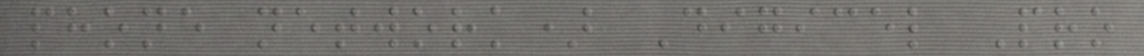phone network) Digicel Pro
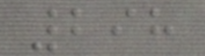298
